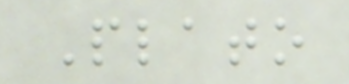Plato
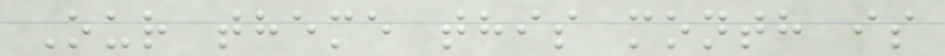Our theme this month is
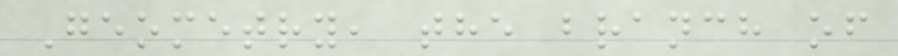Geometry, the branch of
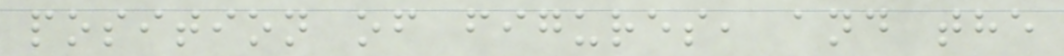position of figures, and the
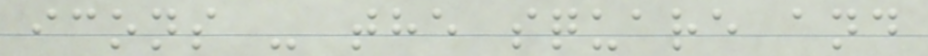icons - the square and
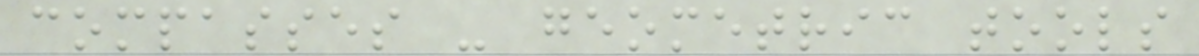compasses - geometric tools
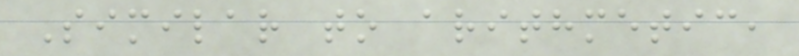Similar to arithmetic,
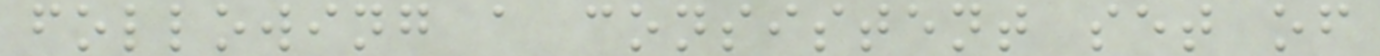following a consistent set of
